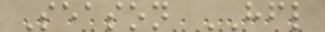Season HFL
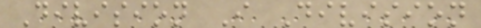Division I Division
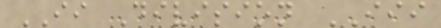II Division III
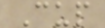Cup
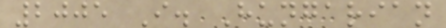2005 I. Hungarian
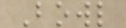Bowl
